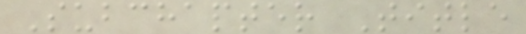Subchapter Title
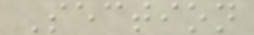Section
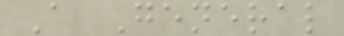A General
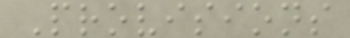Provisions
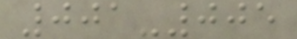001-005
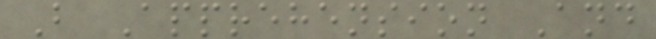B Apprehension And
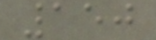150
